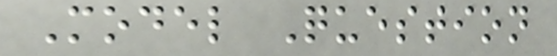Model Question
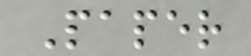Paper
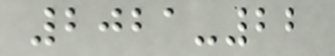2021-22
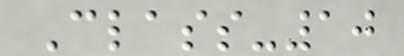Class-10
